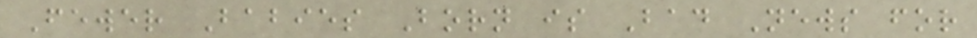Fewer Babies Born is Bad News for
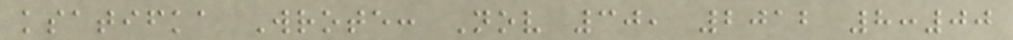ksatifka Wrote: Nov 30, 2012 8:00
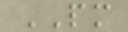PM
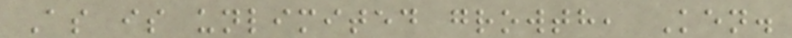As is unlimited growth, Ken.
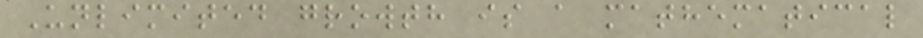Unlimited growth is a mathematical
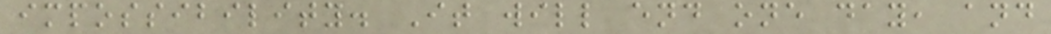impossibility. It will end one day, and
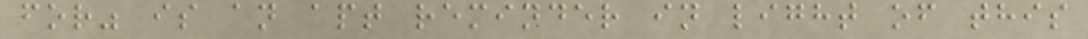for" is an apt reminder in light of this
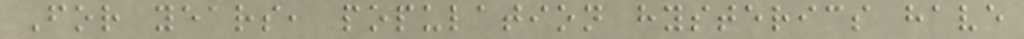For years, population hysterics have
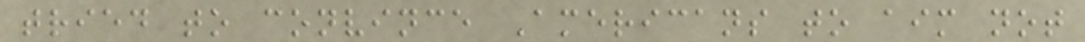tried to convince Americans to aim not
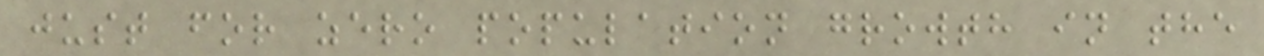just for zero population growth in the
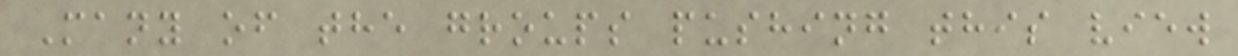Many of the groups pushing this view
